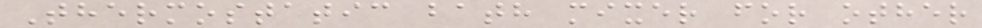Thermostatic bath mixer for other
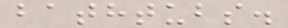bathtubs.
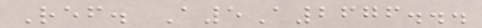Ref. A5A2676...
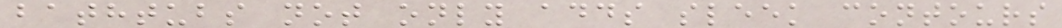bathtubs not only adds sleek contours
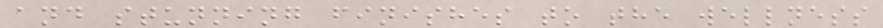and stunning finishes to the wellness
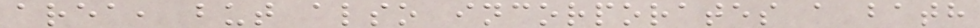area, but also incorporates a bath
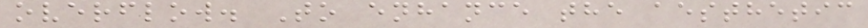overflow. To enhance the aesthetic
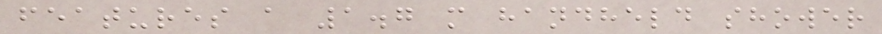features a 1.7 m handheld shower
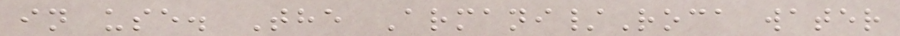in use. The Armani/Roca water
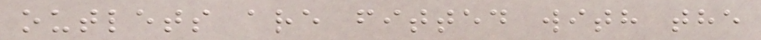outlets are fitted with the
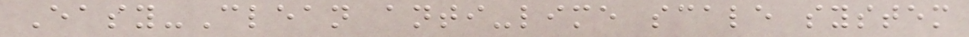Easy-Clean anti-lime scale system
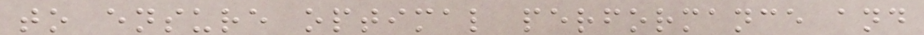to ensure optimal performance and
